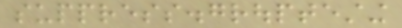suppress.grouptesting
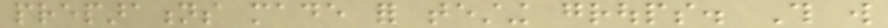preparations made for testing groups. This will
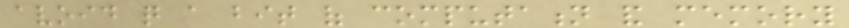avoid quite a bit of computation and memory
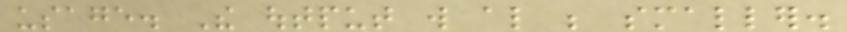usage. The output will also be smaller.
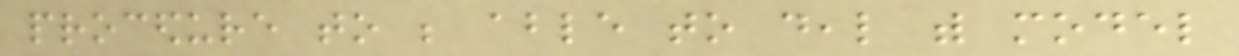procedure to be able to deal with model
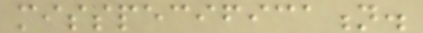misspecification.
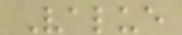Value
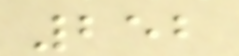252
